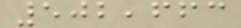502,663
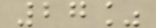27%
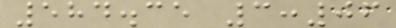584.35 3:06
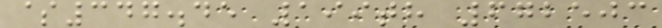$347.45 199th 672503
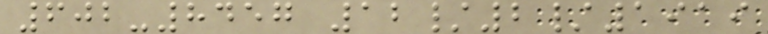602-8457 12/2/1919
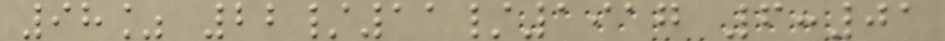98% 22/11/1917 6:01
